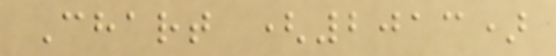Chart (2013)
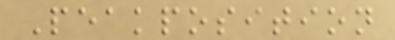Peakposition
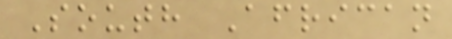South African
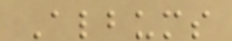Albums
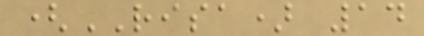(RISA) 14
